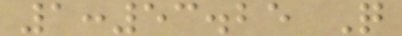1:53.25 Q
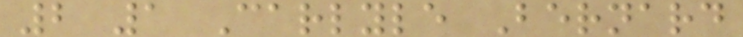2 1 Carlyle Bernard
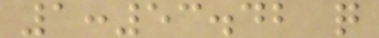1:53.42 q
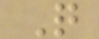Q
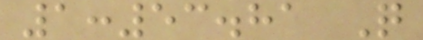1:53.81 Q
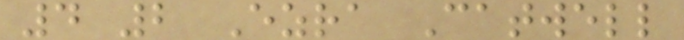4 2 Ezra Catwell
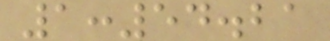1:54.21
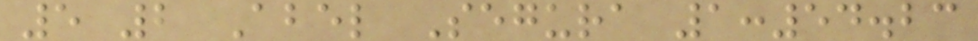5 2 Abel Segura 1:54.23
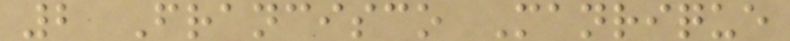2 Francisco Manrique
